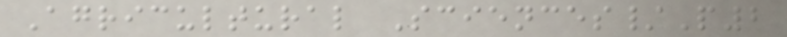Agricultural Sciences/P2
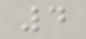4
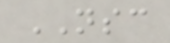NSC
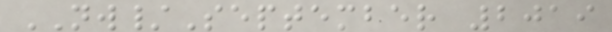NW/September 2019
